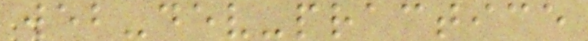web-dev-practice
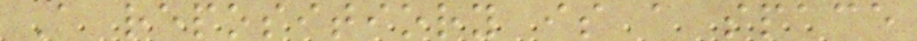A repositiory is a space
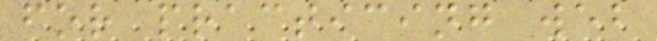for practicing web
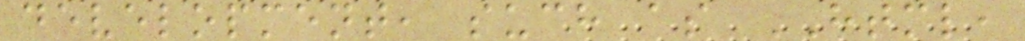development, such as HTML,
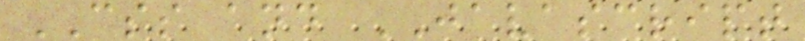CSS and JAVASCRIPT
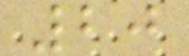20
